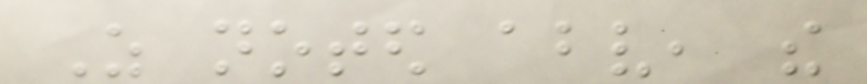As noted above, the
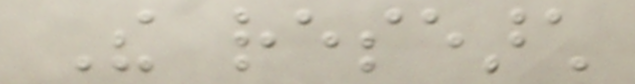The research
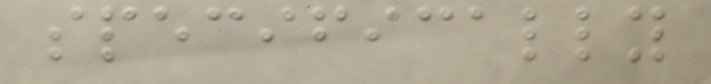specifically
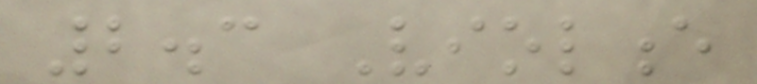2.3 Violence
